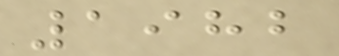1982
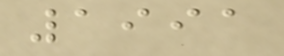1991
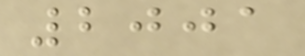2001
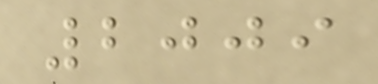2009
